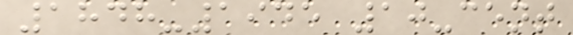1848-1945 10-cent
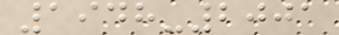1948-2001
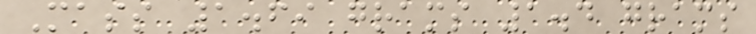Mass 1.69 grams 1.4 grams
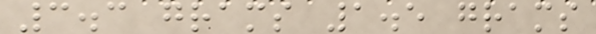3.3 grams 1.5 grams
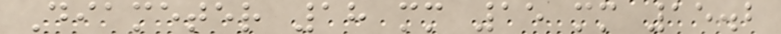Diameter 18 mm 15 mm 15.2
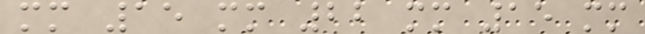mm 15 mm 22 mm 15 mm
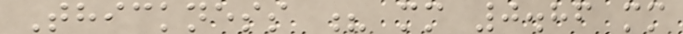Thickness ? mm 0.86 mm
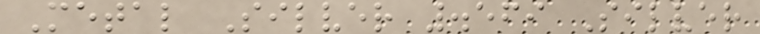Metal Silver .569 Silver
